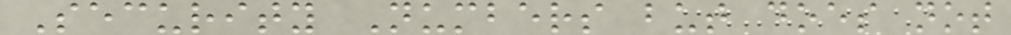Security Numbers but does not
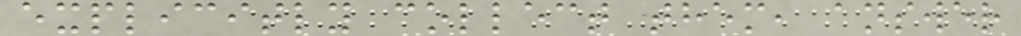explicitly collect them, answer
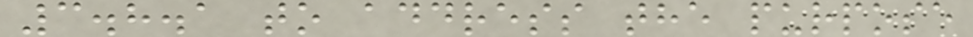3.8.1 to address the purpose
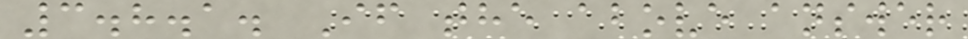3.8.1. If the above answer
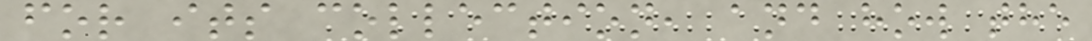for its collection, and how the
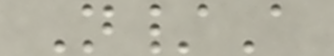N/A
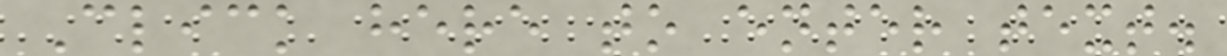Click here to enter text.
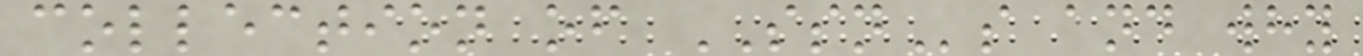collection of SSNs and why
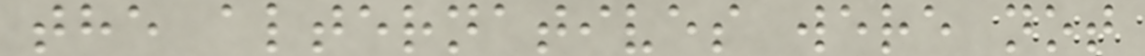the alternatives were not
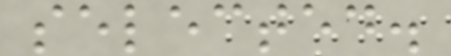selected.
